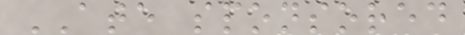ATE sponsored
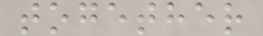together
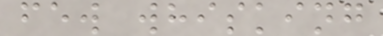few whisking
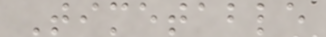Timetable
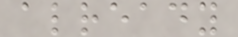already
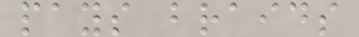pays braids
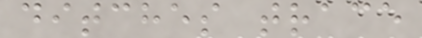ditches trace
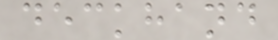deckhand
